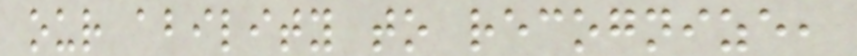our ability to recognize,
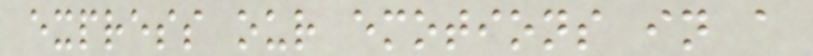express our emotions in a
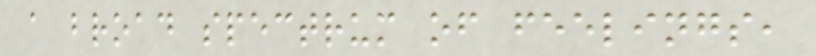a broad spectrum of feelings,
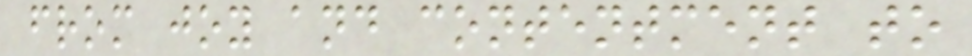from joy and contentment to
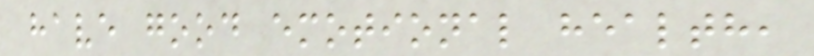have good emotional health,
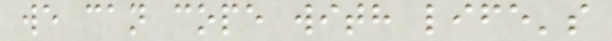we can cope with life's
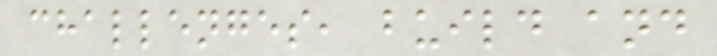challenges, build and
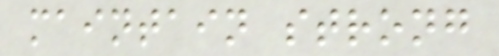maintain strong
